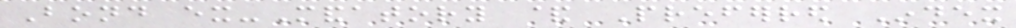Bond ex-Mandatory & Preferred Index
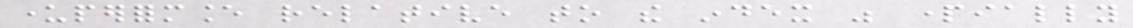underperformance relative to the index was partially
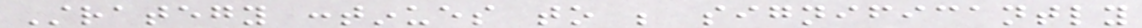Strategy continues to be significantly
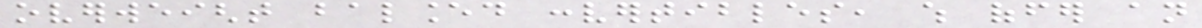overweight balanced convertibles, which offer an
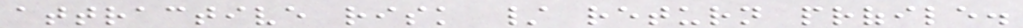attractive risk / return profile.
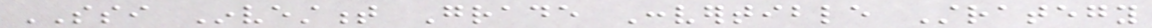SSI Investment Grade Convertible Strategy
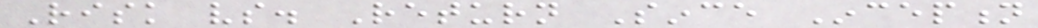Risk vs. Return Since Inception
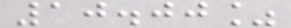10.00%
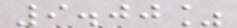9.00%
